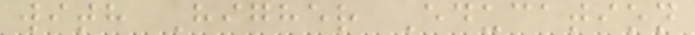with Higher Education
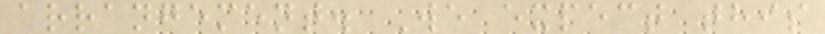arrangement. We expect this
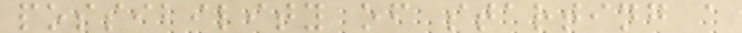possibility of starting a
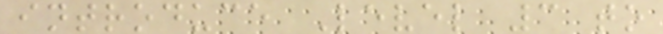introduce Level 3 to
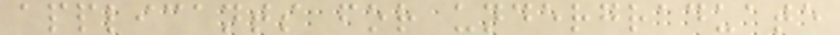applicants for undergraduate
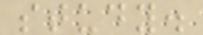study.
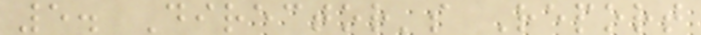5. Director's Report
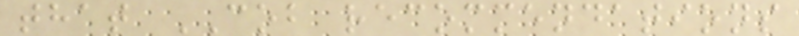that COB recommendations
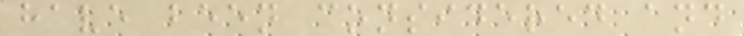have been considered and
